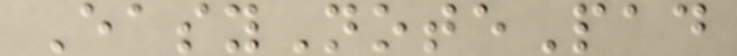EasyNotePad
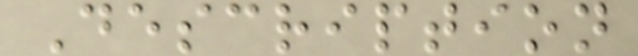Description
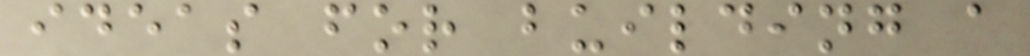ideas for building a
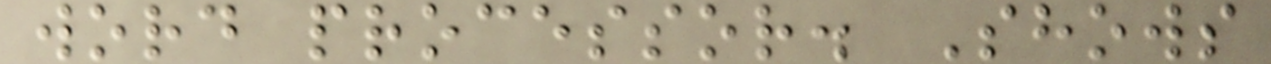word processor. Shows
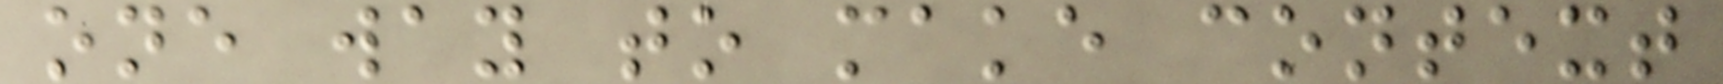one way to make context
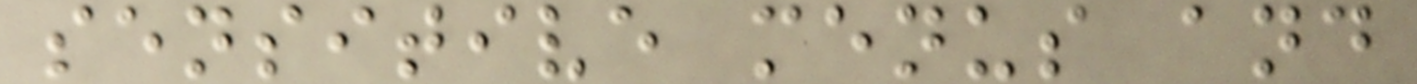sensitive menus and
